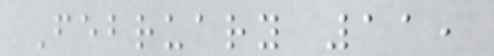February 11,
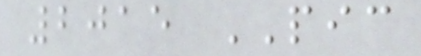2015 PIC
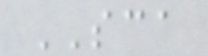SCA
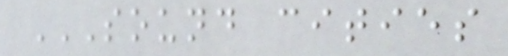SOUND CITIES
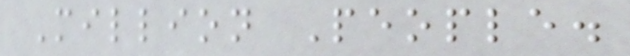Million People.
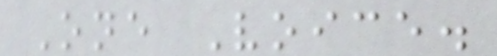One Voice.
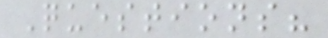Questions?
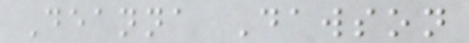Deanna Dawson
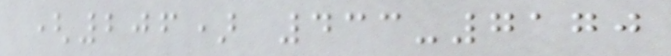(206) 433-7170
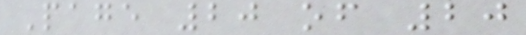Page 20 of 20
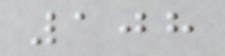108
